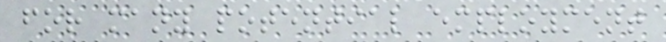for many potential employment
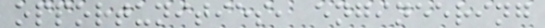opportunities, engineering
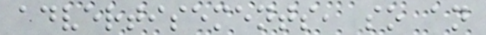advertisements, so an
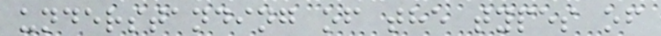understanding of the types of
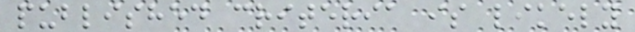published criteria is likely
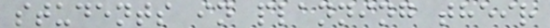students in planning their
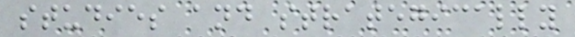studies and strategically
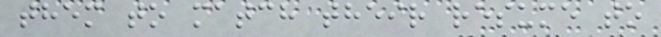them to match their resume to
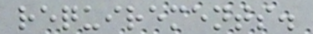requirements.
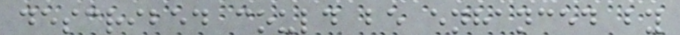described could be enhanced by
